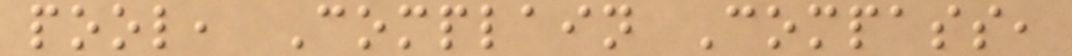pool, Complain Compass,
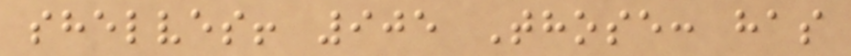shelves! 905 Those: has
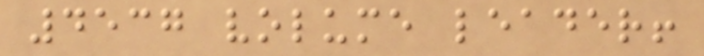4537 volume leader!
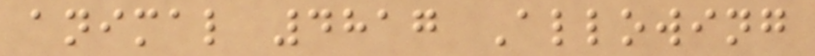animal 4817 Allowing
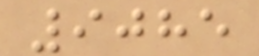9085
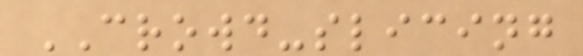CROWD-slicing
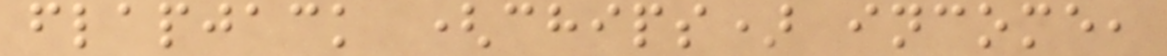flapjack (chips) income,
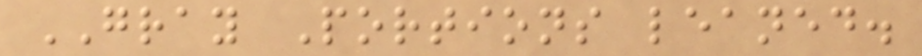GRAY Portions leaned.
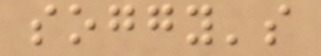soggy's
